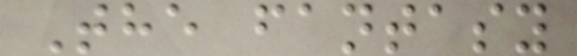The fantasy
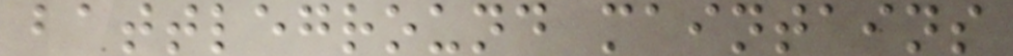battleground maintains
